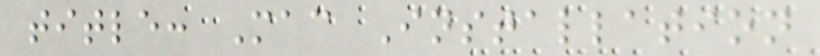title: Mac Installation
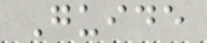Guide
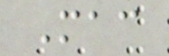Mac
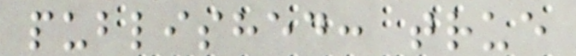published: true
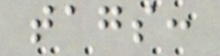tags:
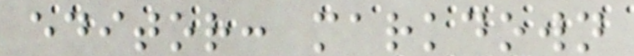editor: markdown
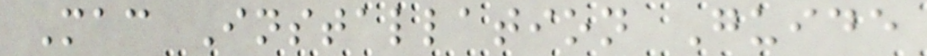Mac Installation Guide
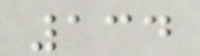134
